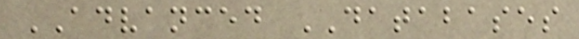ADVANCED DATABASES
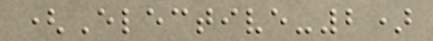(Elective-2)
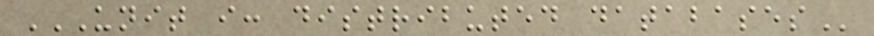UNIT I: DISTRIBUTED DATABASES
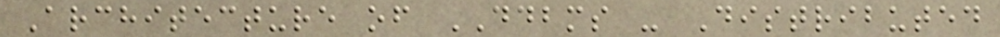Architecture of DDBMS - Distributed
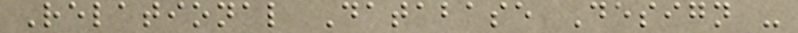Relational Database Design -
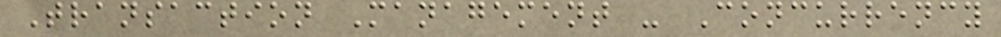Transaction Management - Concurrency
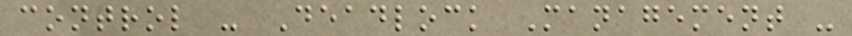control - Deadlock Management -
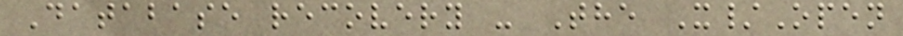Database recovery - The X/Open
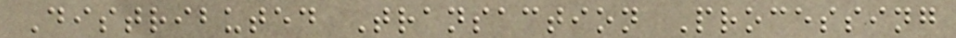Distributed Transaction Processing
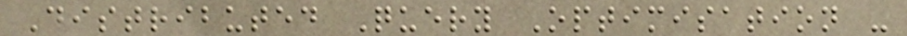Distributed Query Optimisation -
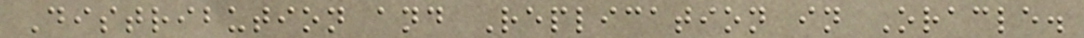Distribution and Replication in Oracle.
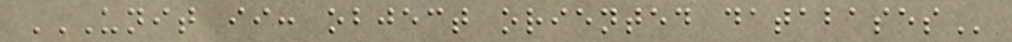UNIT II: OBJECT ORIENTED DATABASES
